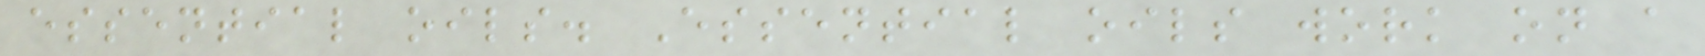essential oils. Essential oils work on a
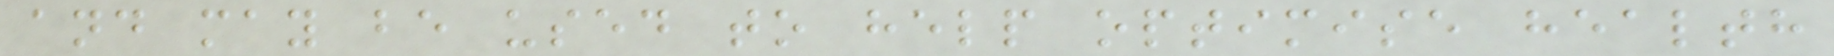and may be used to help optimise health
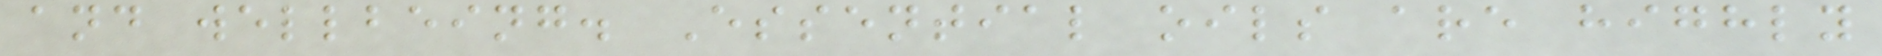and wellbeing. Essential oils are highly
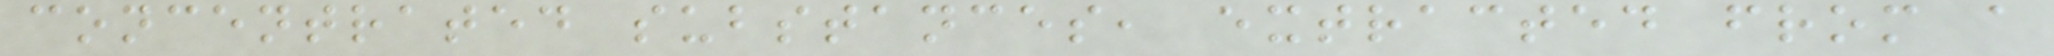concentrated substances, extracted from a
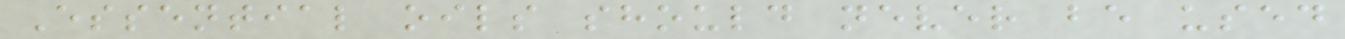Essential oils should never be used
